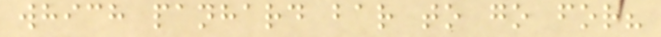which panhard bar to go for?
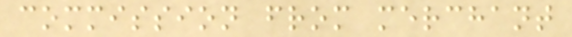commission from merchant
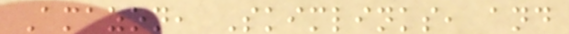Amazon, Skimlinks, and
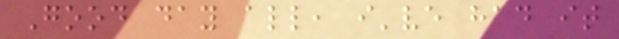Good day all, i've had it
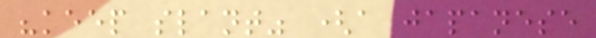"keep slant" (a japanese
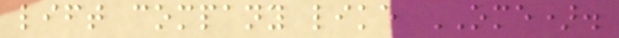lift company like OME).
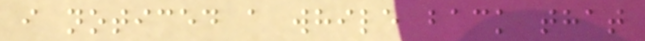i noticed a while back that
